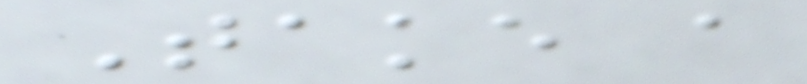Take a
